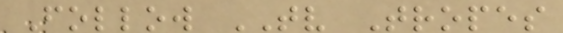Follow TV Tropes
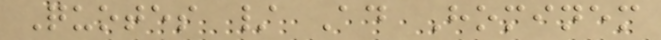Quotes / Ad Hominem
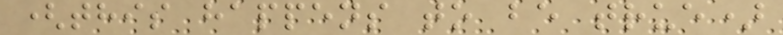(this happens to be true)
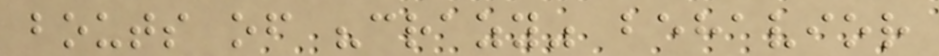bouts of "crazy" behavior
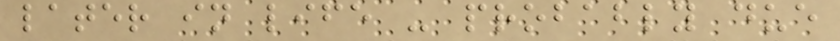later in life - probably due
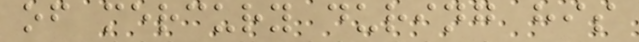of mercury during his
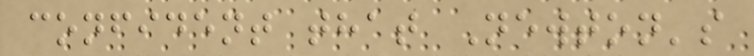confident that Newton's
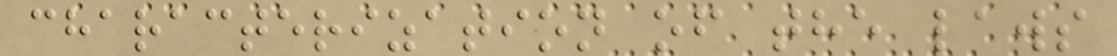characterization of the laws
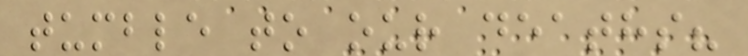tumble to our deaths?
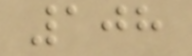108
